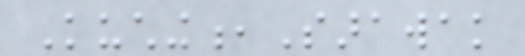Kuching,Sarawak
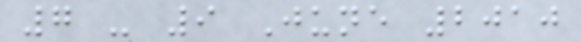7 - 9 June 2010
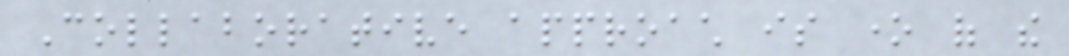Collaborative approach is one of the
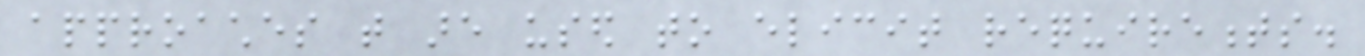approaches that are used to elicit requirements.
